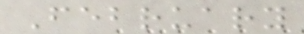February
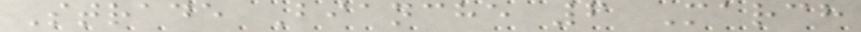Strade Bianche 6 March
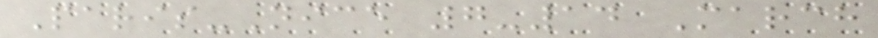Paris-Nice 7-14 March
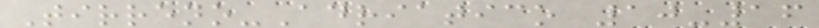Tirreno-Adriatico 10-16
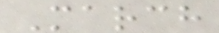March
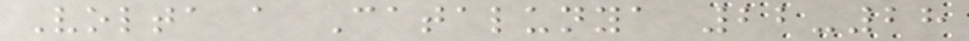Volta a Catalunya 22-28
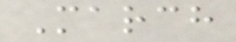March
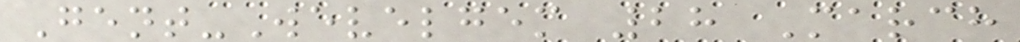Gent-Wevelgem 28 March
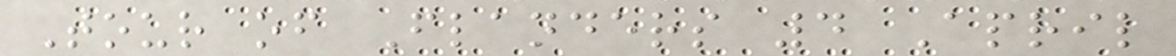Tour of Flanders 4 April
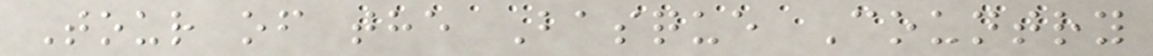Tour of the Basque Country
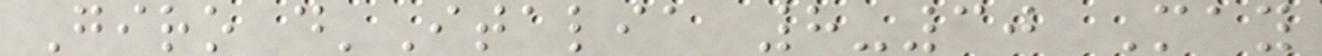Giro d'Italia 8-30 May
